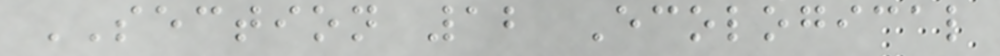SECTION 12 Ecological
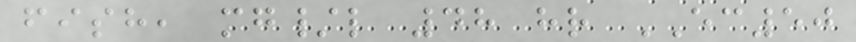fish, mg/l 48 hr EC50
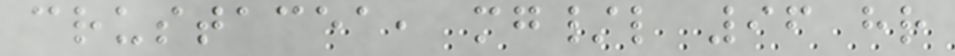crustacea, mg/l 96 hr
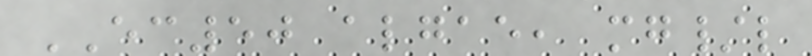EC50 algae, mg/l
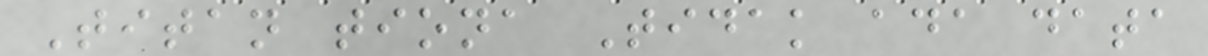Titan tiona Tidak ada data
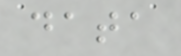data
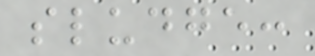sludge:
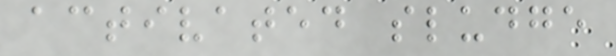activated sludge
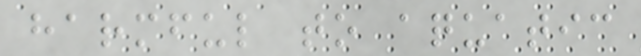harmful to aquatic
